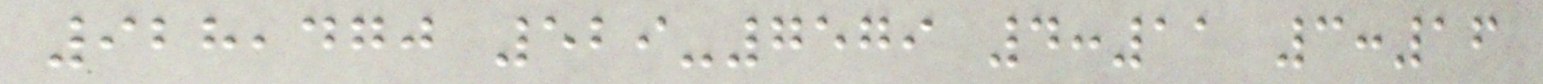928,470 529-7579 4:11 3:16
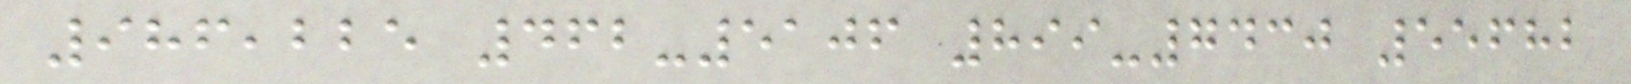986,225 462-5106 899-7430 55682
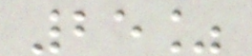25%
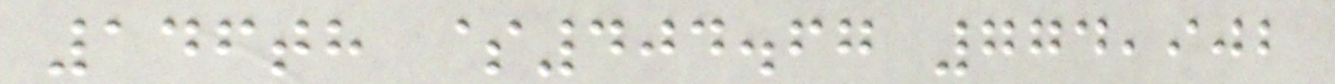146th $404.67 774,902
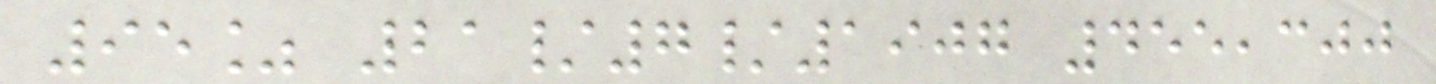95% 21/7/1907 455,300
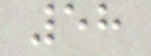58
